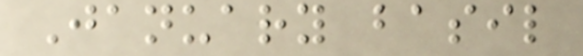January basil
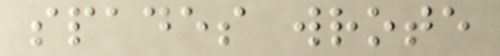spades wrote
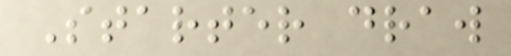Starter draw
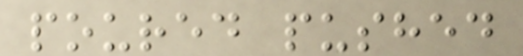poured pushed
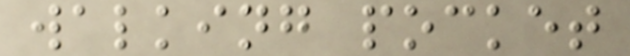walking pocket
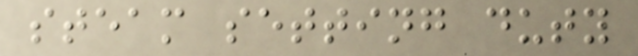steam setting duty
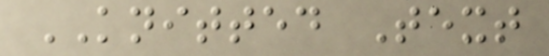KNITTED Text
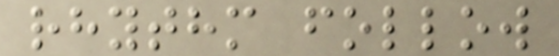rhythm follow
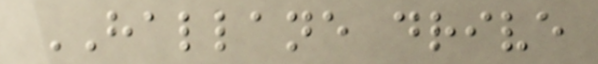HALLANE drive
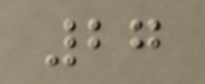27
